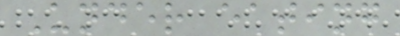Under eating
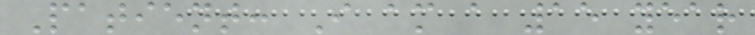Patient: I am a 15 year
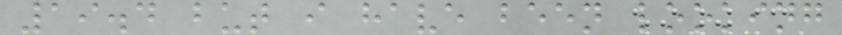19.4 but i have been looking
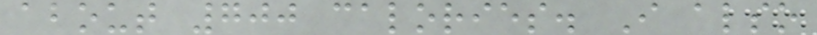about 700 calories. I also
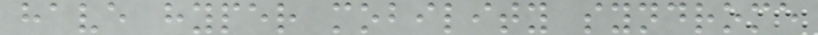have hyper mobility syndrome
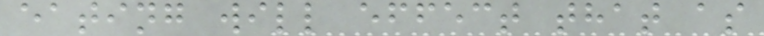eating will effect that as
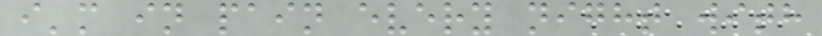i'm in pain every night with
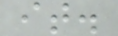it.
